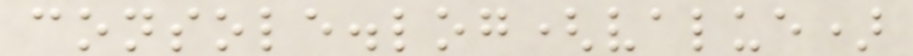console.log(value)
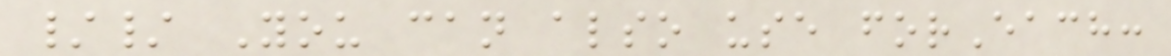// You can also use forEach:
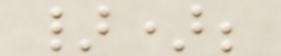});
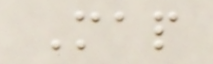Map
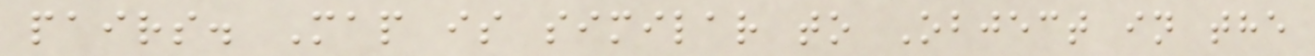pairs. Map is similar to Object in the
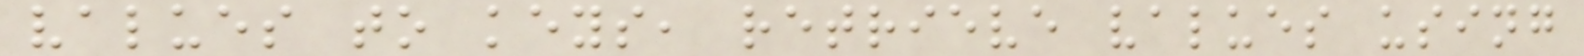values to keys, retrieve values using
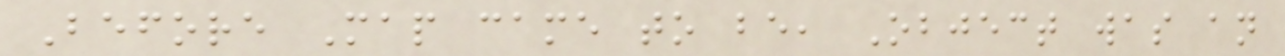Before Map came to be, Object was an
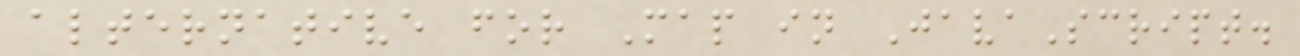alternative for Map in JavaScript.
